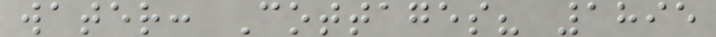water: Cottages? 1895
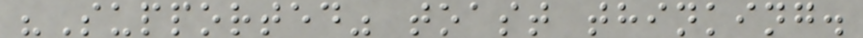"Supported" toast thinking.
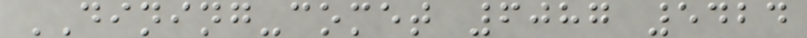DINING-comet 6087 5424
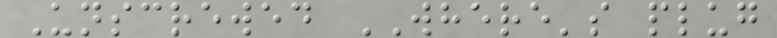Unscrewed WHERE's plug
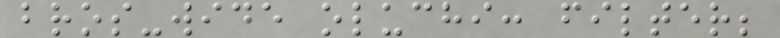bros-wide oluchi: filter;
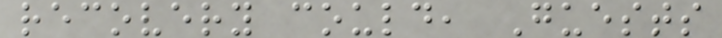recovery could, Guests
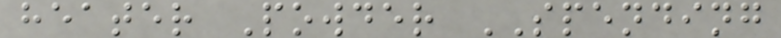heater Powder SPENDING
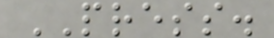PRESS.
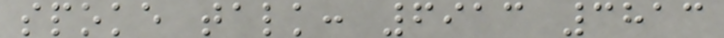spoke talk: 6913 3813
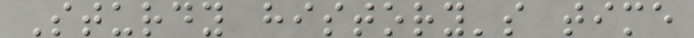Sturdy history's time
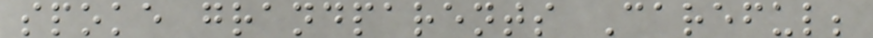spoke grandparents Careful;
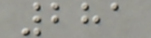281
